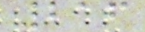216
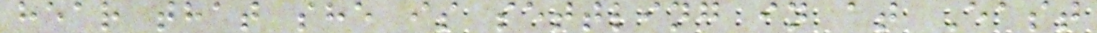hear that she is settling in at East
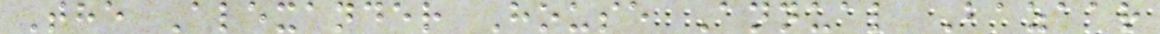The Alexander House Annual Bazaar
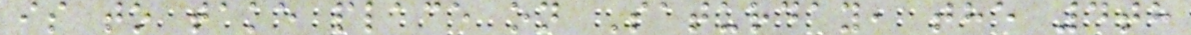is to take place on Saturday, the 4th
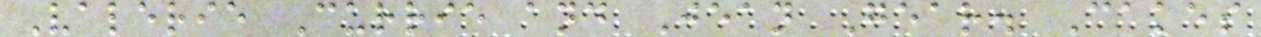Valerie Currie and Jean Gear. Cakes
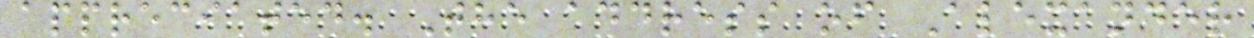appreciated. The address of Alexander
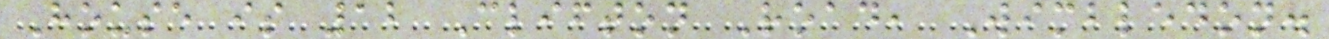House is 12 Clifton Road, Wimbledon.
